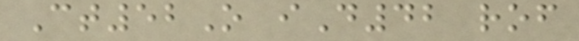Ct52O iD42 rof
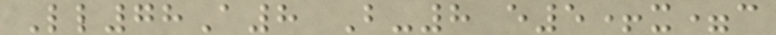Ll78A8 B-8 e5+x=c
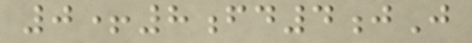0+8fd4jJ
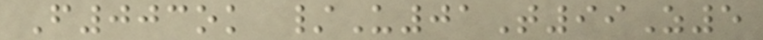F003ok /U01T99Z5
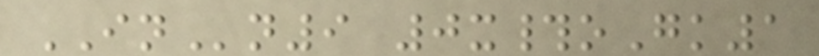INn9 0x#oGk1
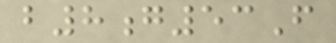b8g53F
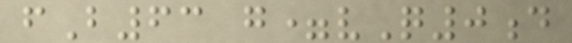fB63 g=vQ0d
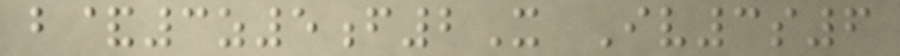b&3z5f2X Iv3s6
